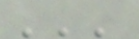'''
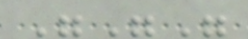"""
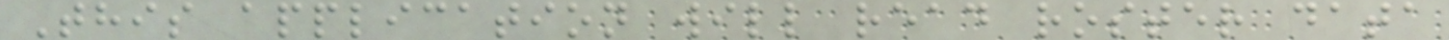This application will read roster data
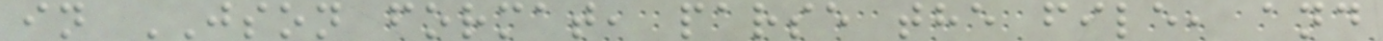in JSON format, parse the file, and
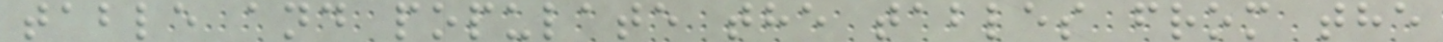table and populate the tables from the
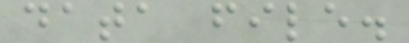data file.
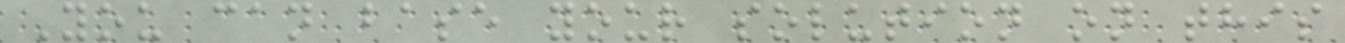You can base your solution on this
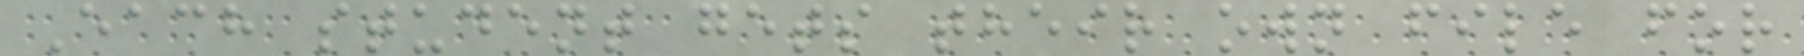Each student gets their own file for
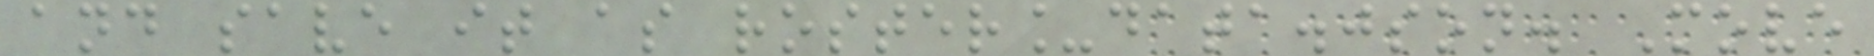and save it as roster_data.json. Move
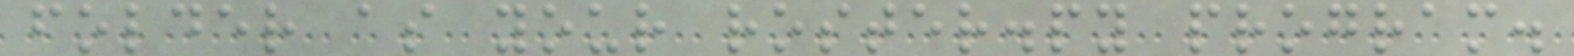folder as your roster.py program.
